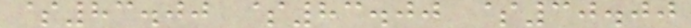$83.00 $83.00 $30.00
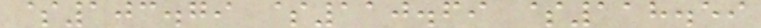$103.79 $110.69 $118.59
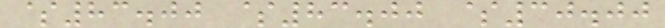$83.00 $83.00 $30.00
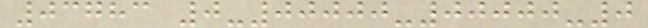03783 0-00000-00000-0
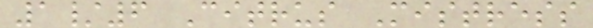1/6 Citrus Mistress
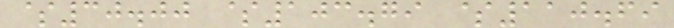$30.00 $103.79 $110.69
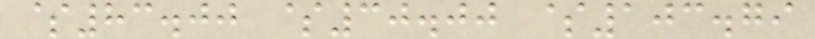$83.00 $30.00 $103.79
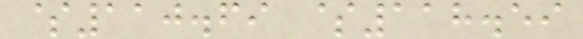$110.69 $118.59
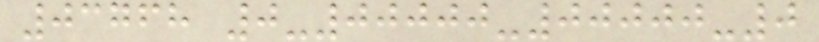03768 0-00000-00000-0
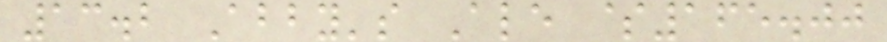13.2 Abby's Ale $165.00
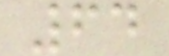64
